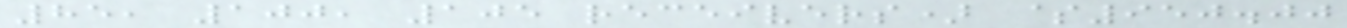85, 100, 105 receivers) $950.00
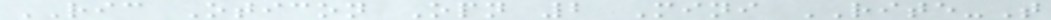RIC Oticon Opn 2 Mini RITE-T
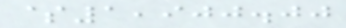$1,900.00
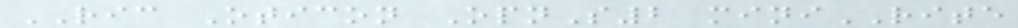RIC Oticon OpnS2 miniRITE
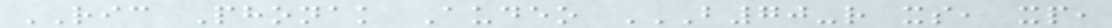RIC Phonak Audeo B70-R XS, XP,
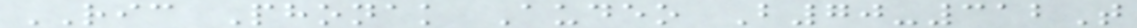RIC Phonak Audeo B70-312T
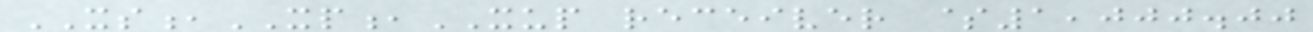XS,XP,XUP receiver $1,000.00
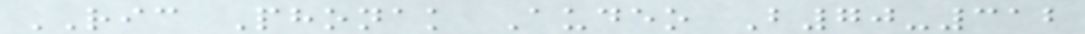RIC Phonak Audeo B70-312
